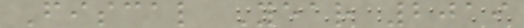Fiscal Year 2019
